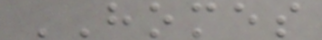HOMES
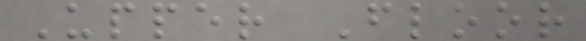Upper Floor
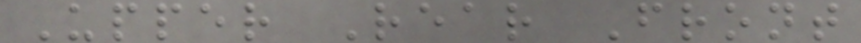Upper Rear Front
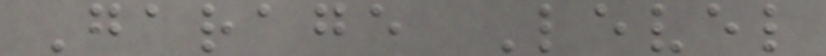Garage Level
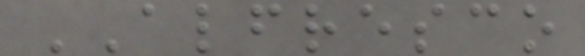ALFRESCO
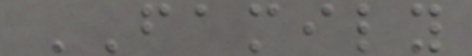FAMILY
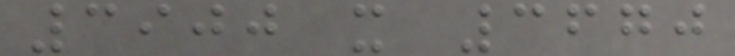3900 x 3670
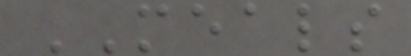MEALS
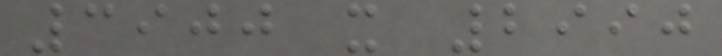3900 x 2990
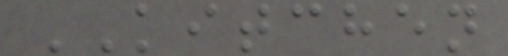KITCHEN
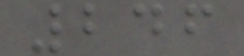246
